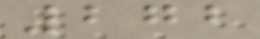272
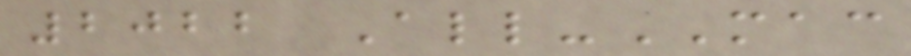2022 All-MAC
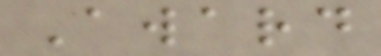Award
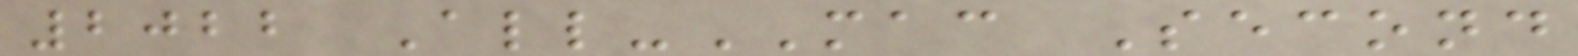2022 All-MAC Second
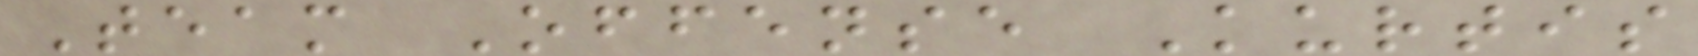Team Offense Kurtis
